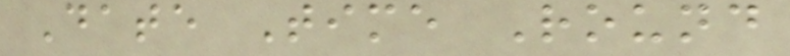Date Time Round
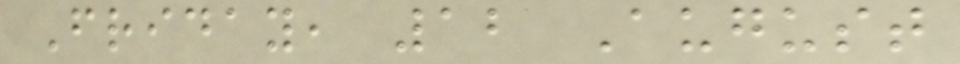Friday, 12 August
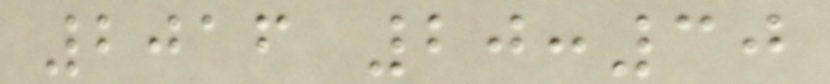2016 20:30
